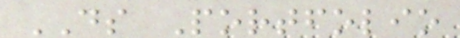DS Portfolio
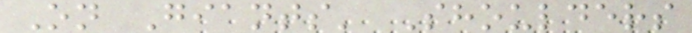On Giants' Shoulders
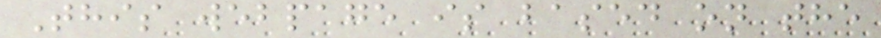This webpage is based on the
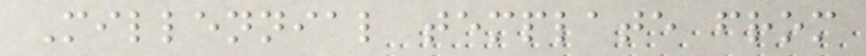Millennial template from
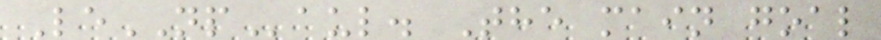LeNPaul. The main goal
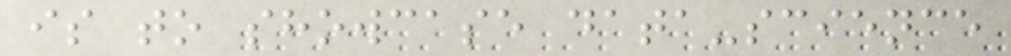is to showcase data-science
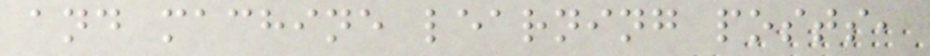and machine learning posts,
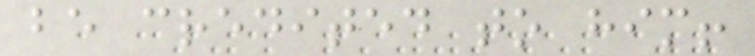be credited to him!
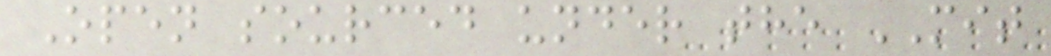Open sourced under the MIT
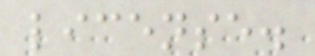license.
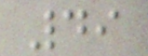49
